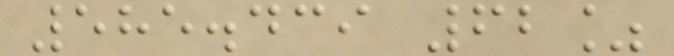585.439 62%
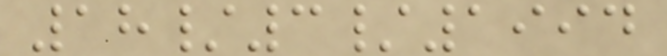18/3/1994
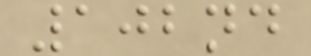102nd
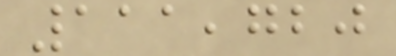111,720
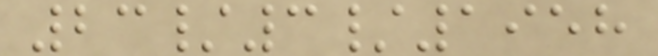23/3/1958
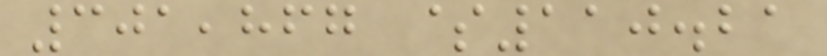301,867 $110.21
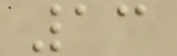13
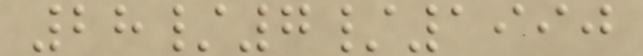28/7/1990
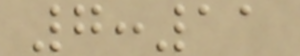7:11
